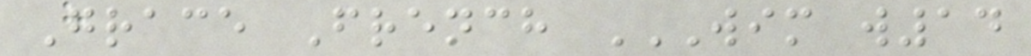Grace French WIM W14
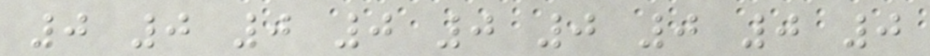0 0 0 0 0 0 0 0 0
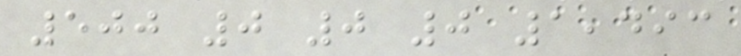500 0 0 0 1,493
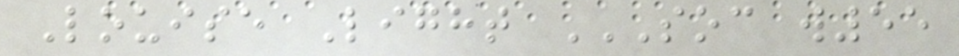Louise Light SOC W55
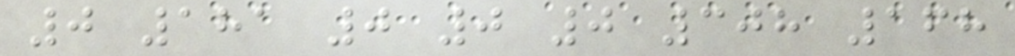0 181 0 0 0 308 168
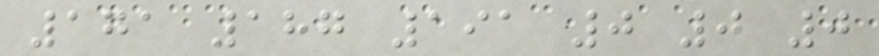171 187 191 0 0 0
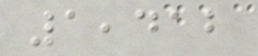1,412
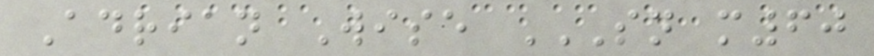Adrian Wise SN M60
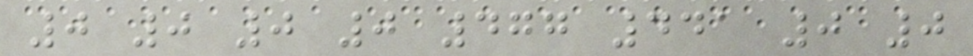0 0 0 0 477 441 0 0
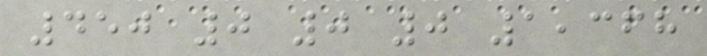450 0 0 0 1,368
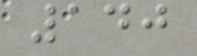140
